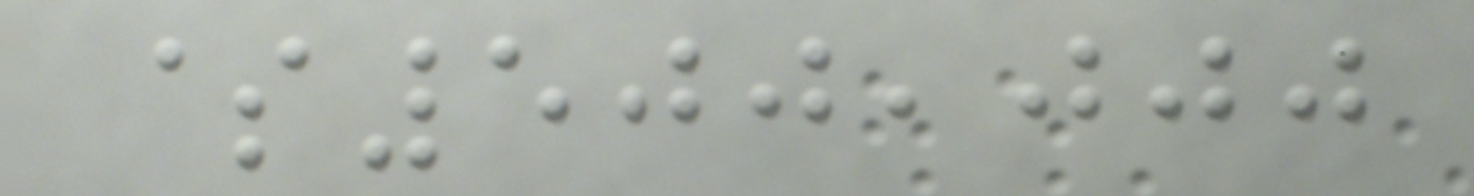$500,000
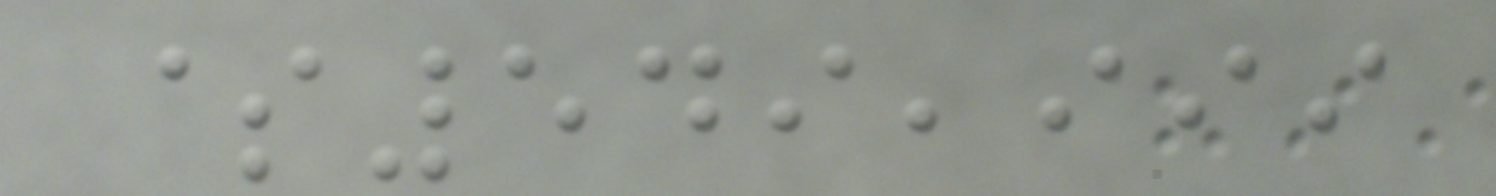$549,999
